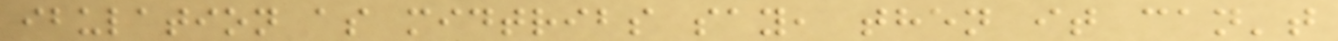ibulation as midtribs say, then it can't
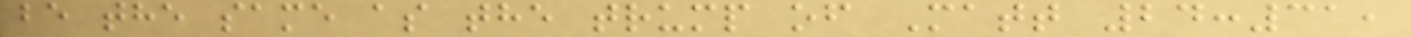be the same as the trump of Matt 24:31,
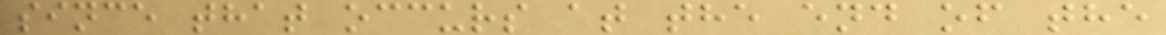since that occurs at the end of the
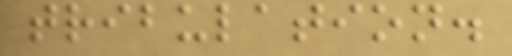tribulation.
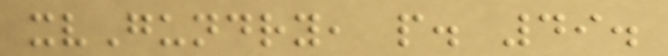xvGundry, p. 49.
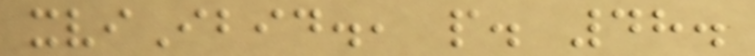xviIbid., p. 48.
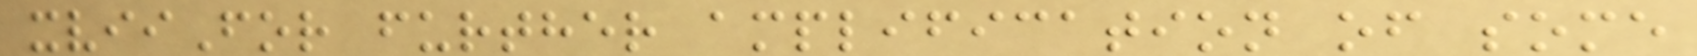xviiFor further amplification of some
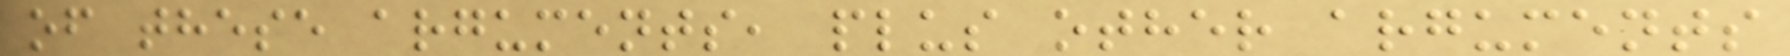of these arguments, plus other arguments
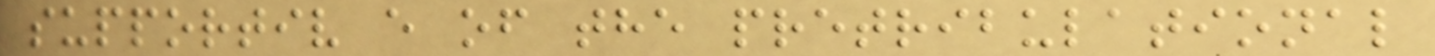supportiv e of the pretribulational
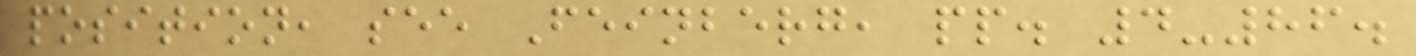position, see Feinberg, pp. 4-86.
